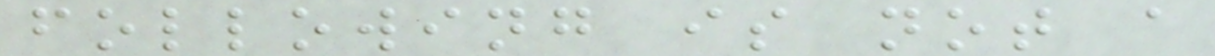following is not a
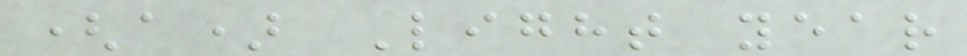(a) Light year
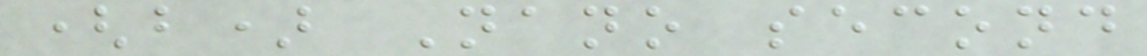(b) Nano second
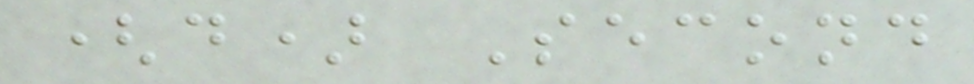(d) Second
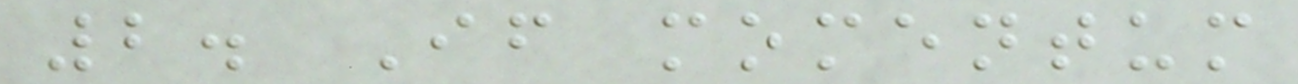2. If momentum
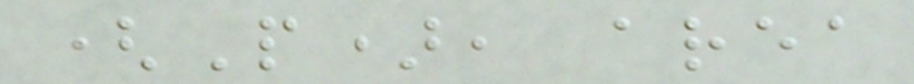(P), area
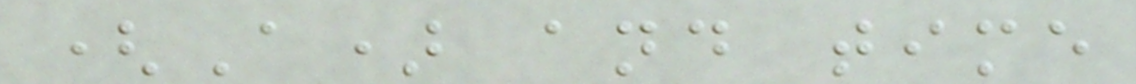(A) and time
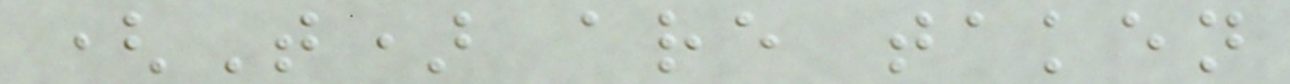(T) are taken
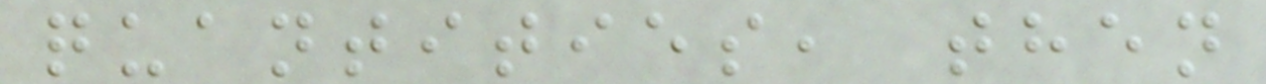quantities, then
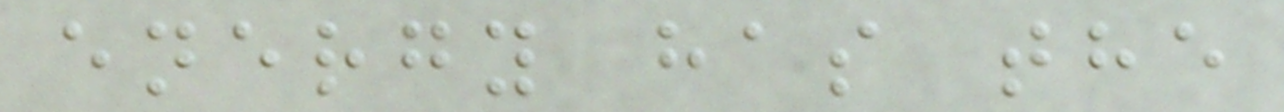energy has the
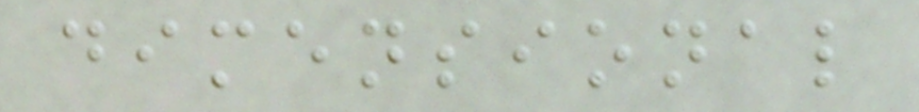dimensional
